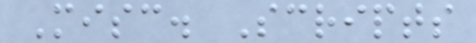Misc. Scripts
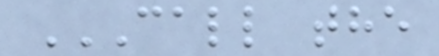CALL THE
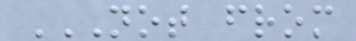NOT FROM
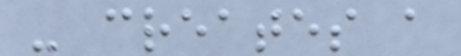- creates a
